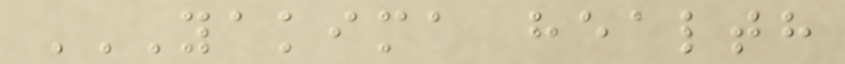YAKIMA HEALTH
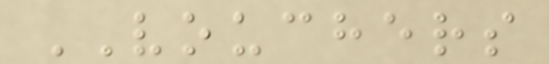VOUCHERS
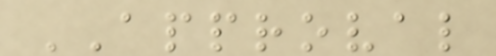APPROVAL
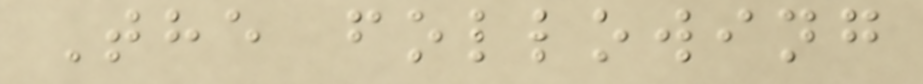The following
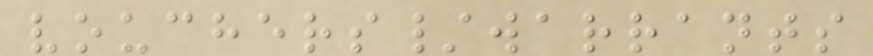vouchers/warrants
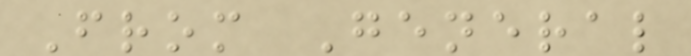From General
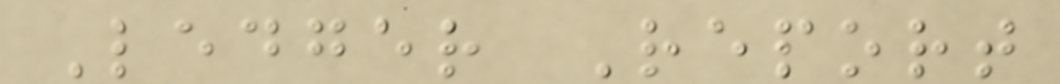Ledger Report
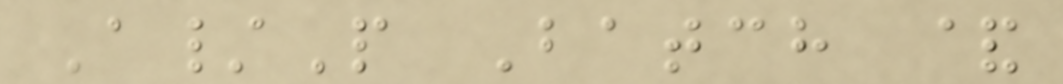A/P Batch &
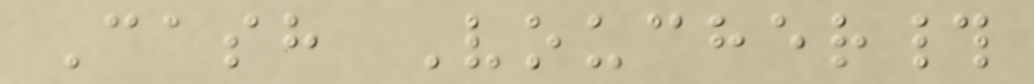Cash Voucher#
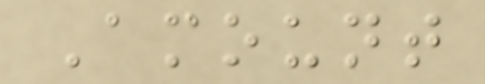Amount
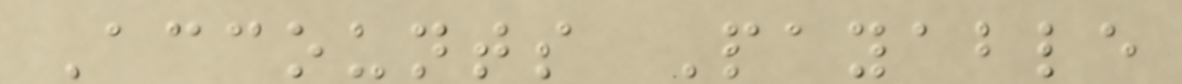Accounts Payable
